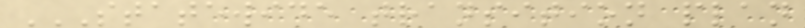STATEWIDE TRANSITION PLAN
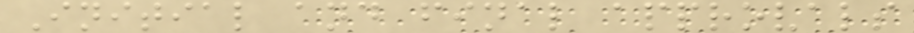Initial and final approvals
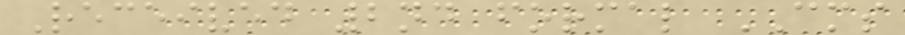Received 2nd formal CMS
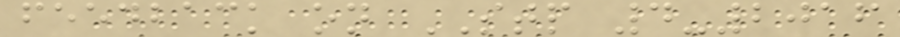feedback on STP 4-2016
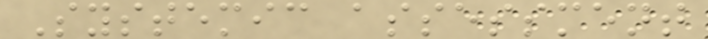Systemic assessment
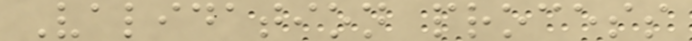Validation process
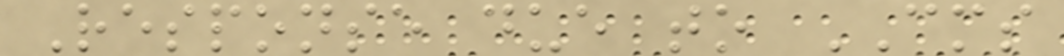Response due to CMS
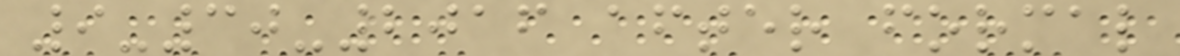9-30-2016 after formal
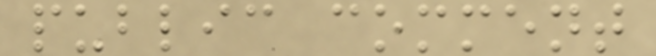public comment
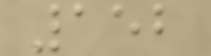152
